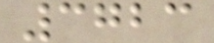3723
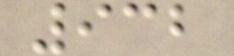932
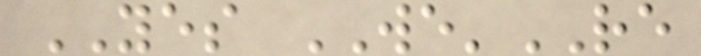YES WE'RE
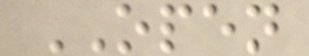OPEN
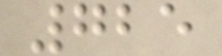725
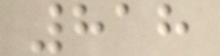818
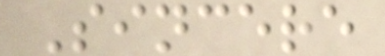Sincere
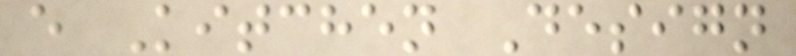e Kitchen Design
